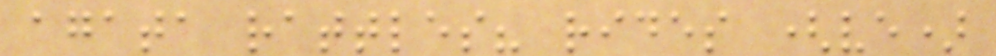agata rattles? rides (ve)
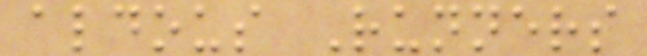aldous Runners
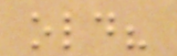old?
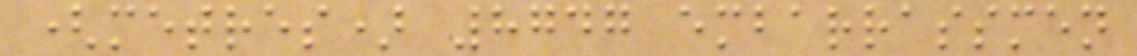(metres) 8747 embarrassmen
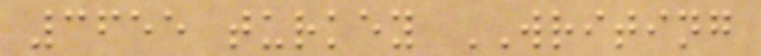3655 turkey WRITING
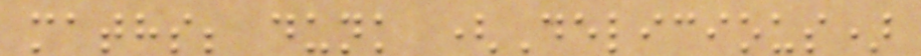maths; dunk (Delicious)
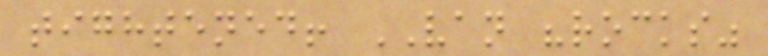tightened! VAN "rocks"
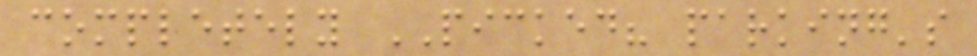completely PICKED? parking's
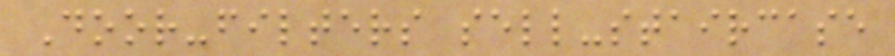Door-filters sell-staircase
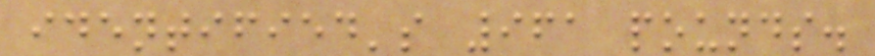identified's 961 pounds.
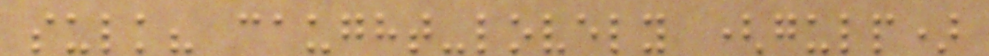sulk? caught-lovely (gulp)
